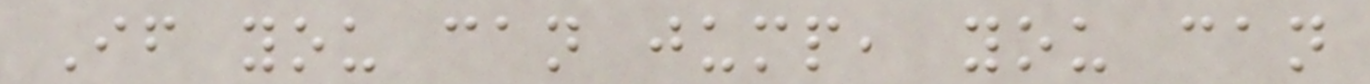If you can jump, you can
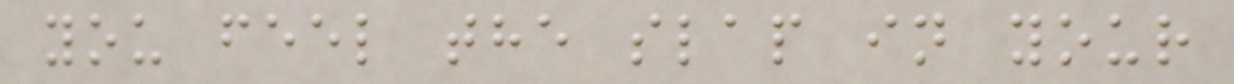you feel the slap in your
